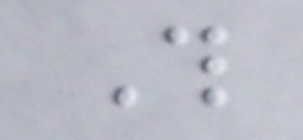This
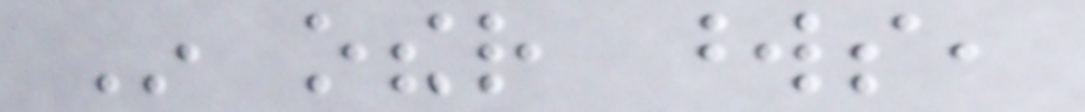In other words,
